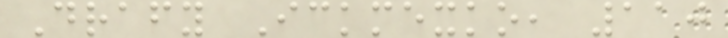Drafy Ickmexko, 110
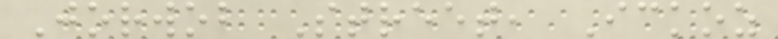Jorwob Street, Ickoz
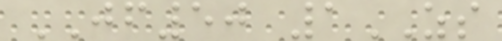JF50 1ZS
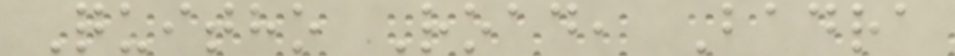Quitho Road, Badra
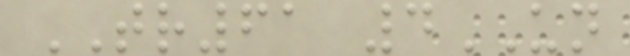TR61 4UN
